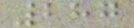287
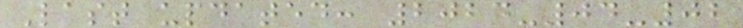Last updated: 2024-04-02
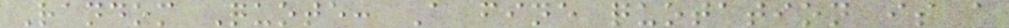Random Quote: A fine quotation is a
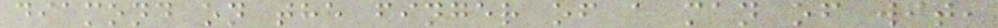diamond on the finger of a man of wit,
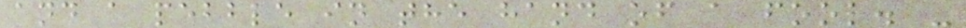and a pebble in the hand of a fool. -
